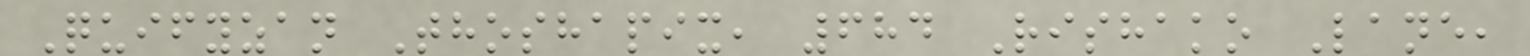Quifyzan Thoshapix, 684 Rishako Lane,
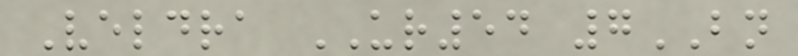Veldra UR54 7BN
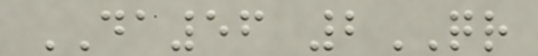DA56 2QR
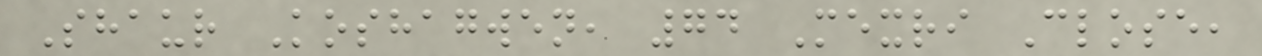Shaur Koshagwen, 74 Mexri Close,
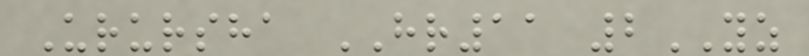Urursha HR11 2YZ
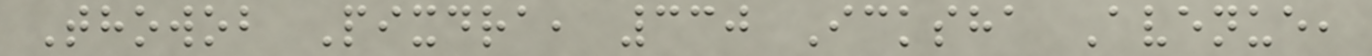Thowob Pixdra, 330 Icksha Avenue,
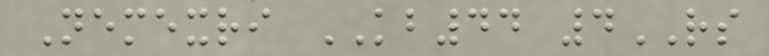Nemexri KB44 4RS
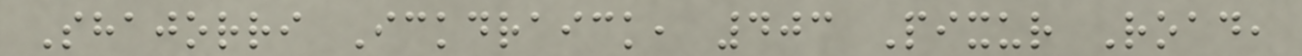Shajorri Ickdraick, 403 Pixur Road,
